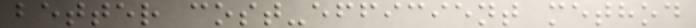better cost-efficient method
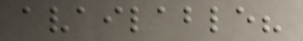available?
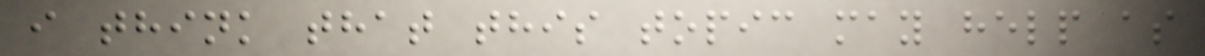i think that this topic may help as
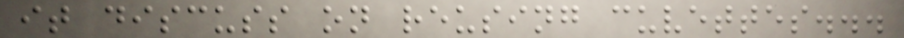it discuss on reusing cuvettes...
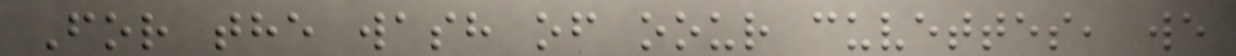For the wash of oour cuvettes, we
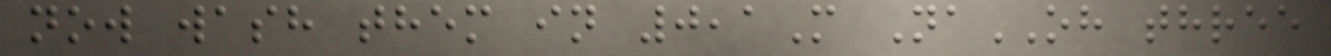now wash them in 0,1M NaOH three
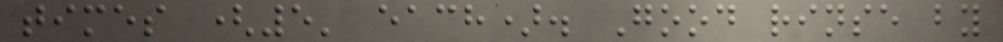times (5' each). Good rinse by
